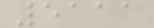5111
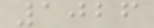1026
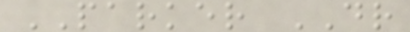PARKER DR
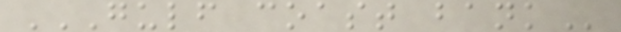GULF COAST BANK
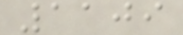1109
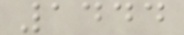1444
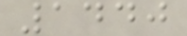1440
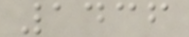1436
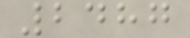2487
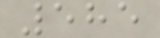585
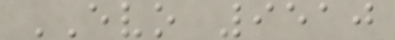EVO 9510
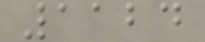1124
